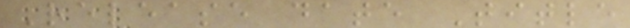Release date Title
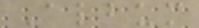Album
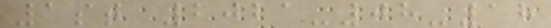1st 2021-08-18
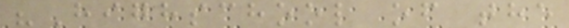"Highschool of the
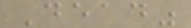Dead"
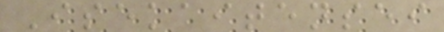Isekaitensei
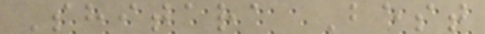Shitara Best
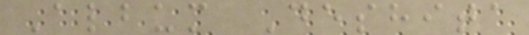Album Deshita
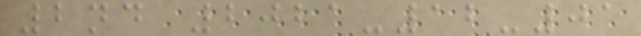2nd 2021-12-01
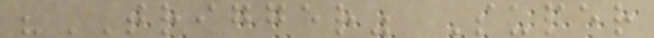"TRIGGER" Super
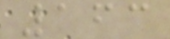163
